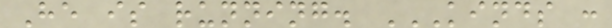He is running. KINDS :
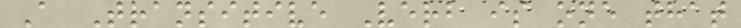A Transitive Verb is one that
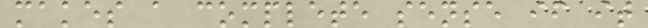makes a complete sense if it
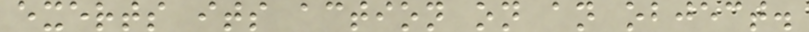exerts its action on an object.
